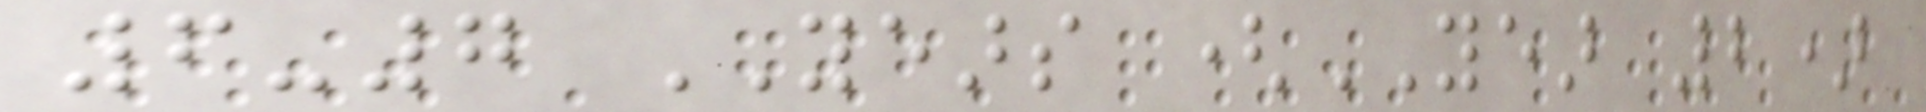6-7 YEARS (YEAR 2)
